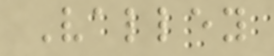Valley
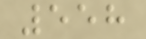558
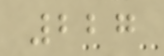227
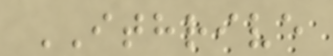ITHRIVE
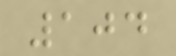104
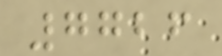7726
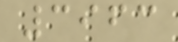3963
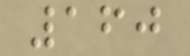160
